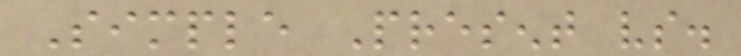Simple Present vs.
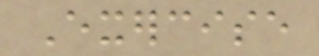Exercise
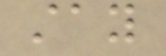stay
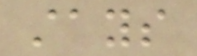stays
